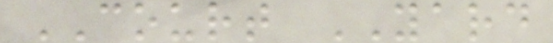COURT YARD
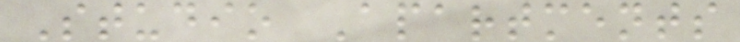Studio Apartments
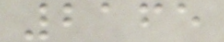2165
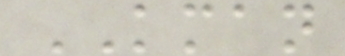KMAN
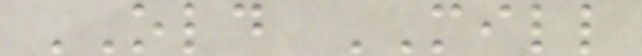OLD MILL
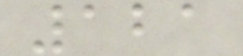121
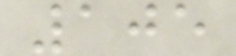105
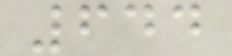644
